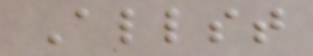Allst
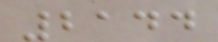2144
